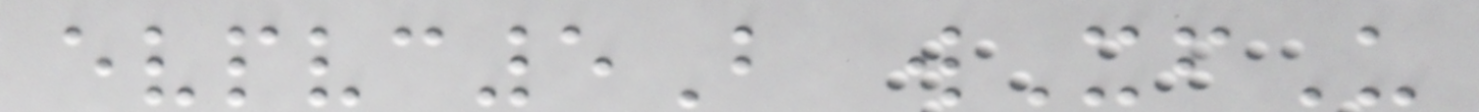evpvc5B wXfU
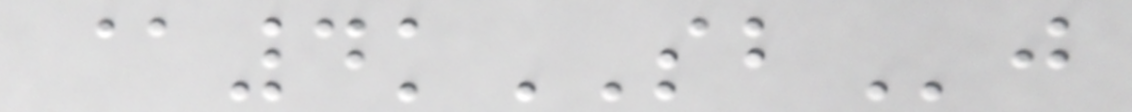@4kSBj
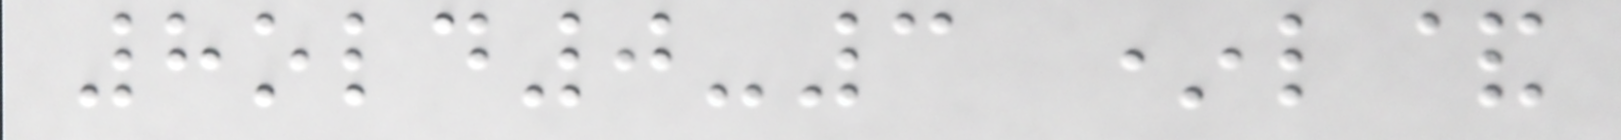8old0-3 *l&
